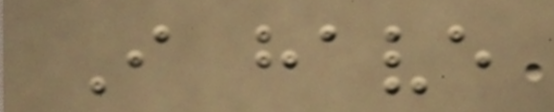I have
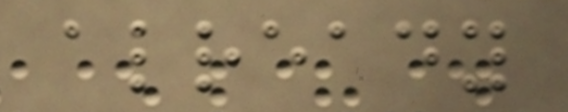already
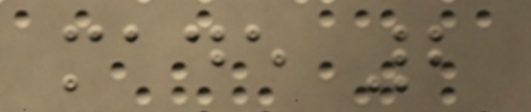made 2
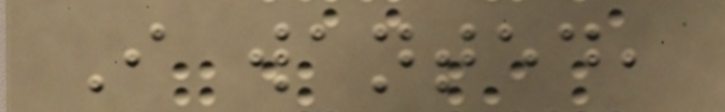I wanted,
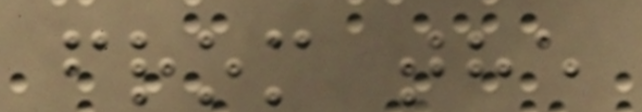from the
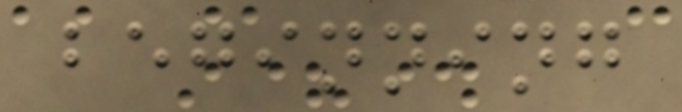beginning
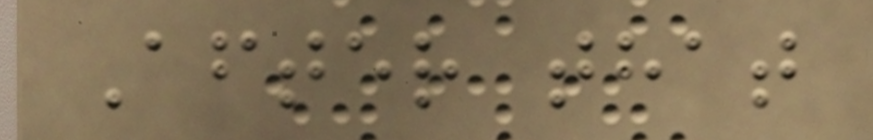After that
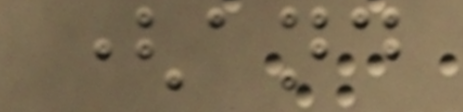(and
